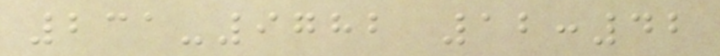231-9782 12:42
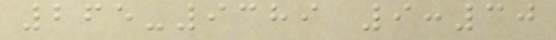265-9389 9:30
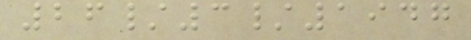26/3/1947
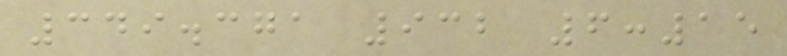349.371 932 6:15
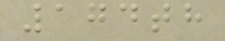174th
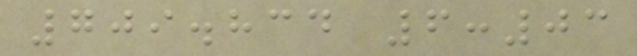709.834 6:03
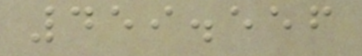459.556
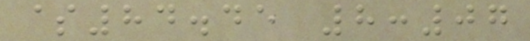$84.45 8:07
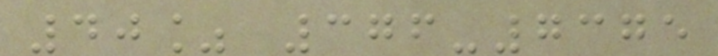40% 376-7375
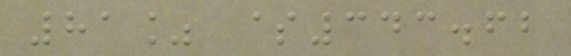81% $343.62
